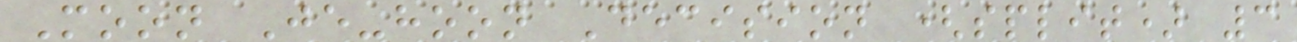Moon Je-hoon Decision (split) 3
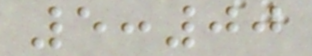5:00
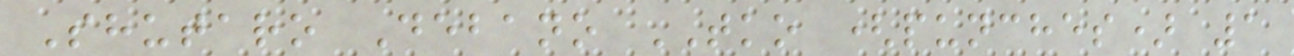Shutaro Debano TKO (punches) 1
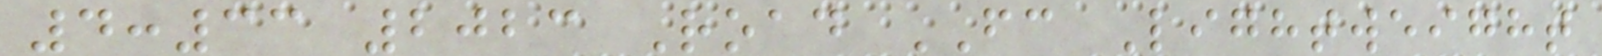4:33 2023 Road FC Lightweight
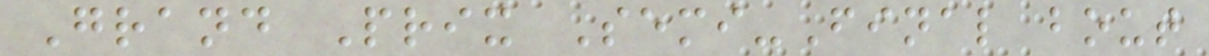Grand Prix Semi-Final bout
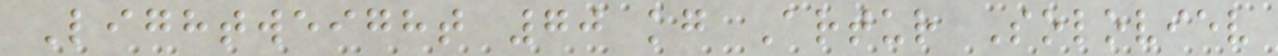Lightweight 70 kg Artur Soloviev
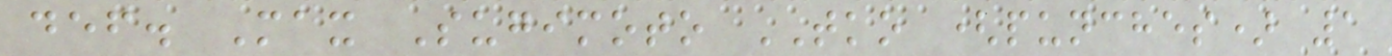def. Max Sugimoto TKO (punches) 1
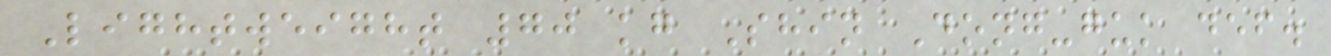Lightweight 70 kg Shin Dong-guk def.
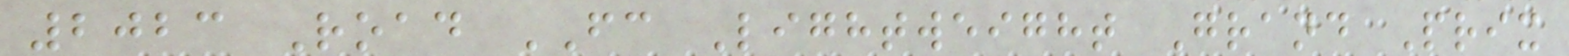2023 Road FC Lightweight Grand Prix
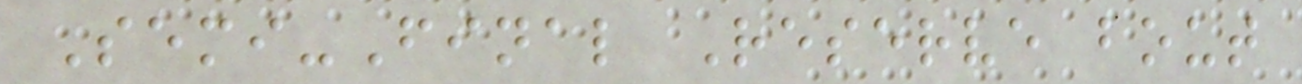Semi-Final Reserve bout
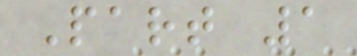Part 1
